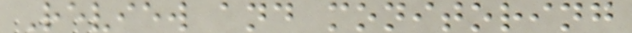Review and monitoring
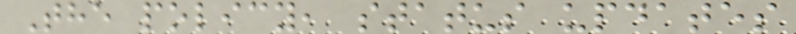The policy, status updates
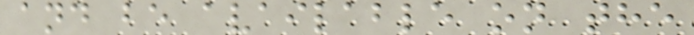and be available on the
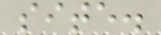site.
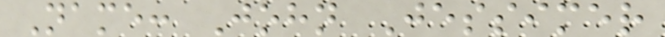Name: John Jessimer
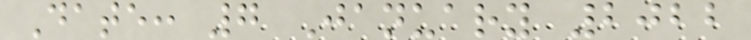Date: 7 January 2022
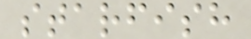starfish
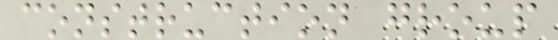construction group
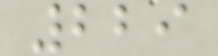229
